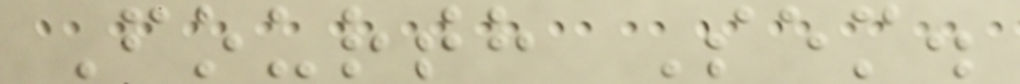Fourth Sem.
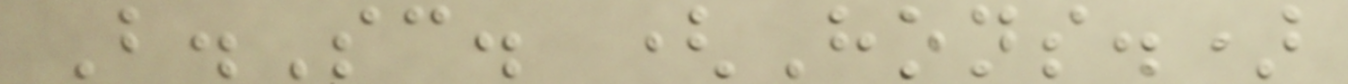B.Sc. (Hons.)
